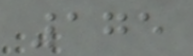175
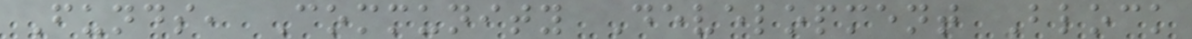Funds, Community Development Block
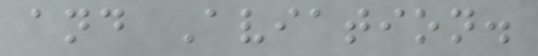and Aviation.
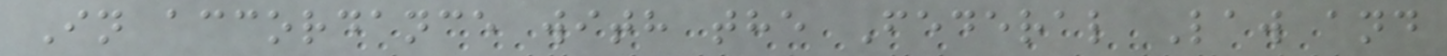In accordance with the Federal Law and
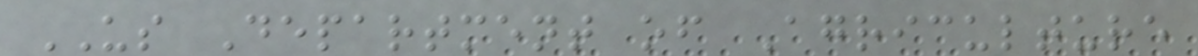US Department of Agriculture
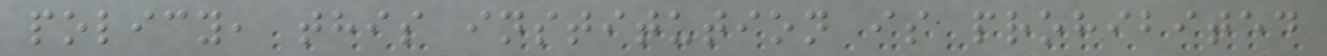policy, this institution is prohibited
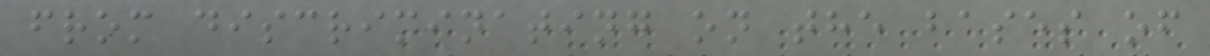from discriminating on the bases of
